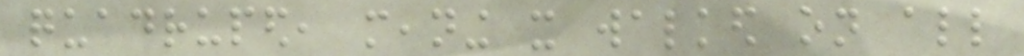quadruped, meaning it walked on all
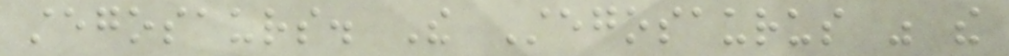stegosaurs. The Stegosaurus was the
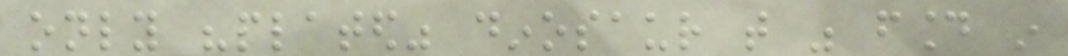only "plated" dinosaur that was found in
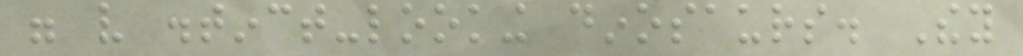were very distinct-looking dinosaurs. They
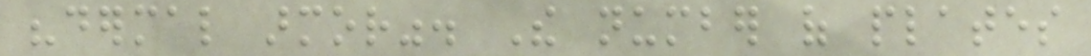"dermal armor". The number of plates
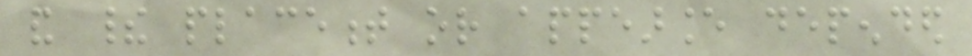and their placement or appearance depended
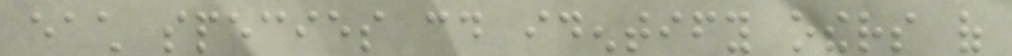each species could identify others of
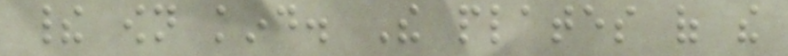their own kind. The plates of the
